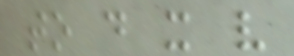to do it very
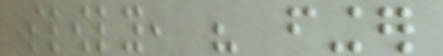slowly, his finger
